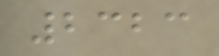2323
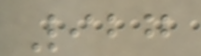927
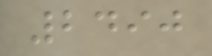2490
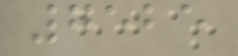7525
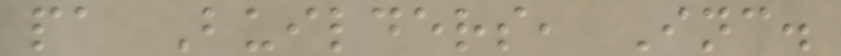pa Builders, Inc.
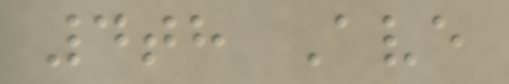4th Ave
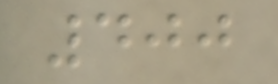400
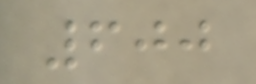600
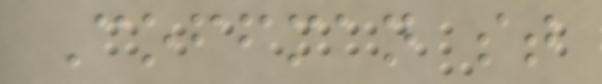Coffman st
